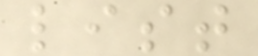list
